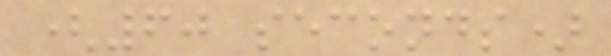(60 seconds)
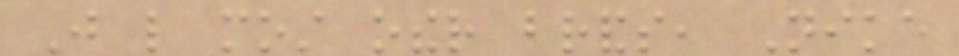Just like most other brands, Nike
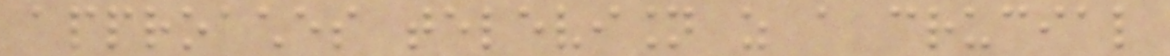approaches television as a crucial
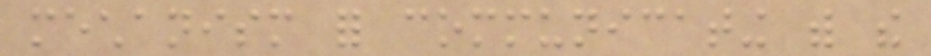mechanism for communicating with the
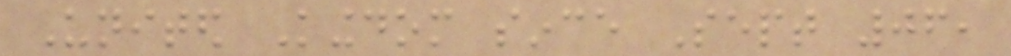United Kingdom since Sept 06,
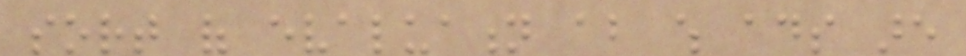sort of evaluation about which ads are
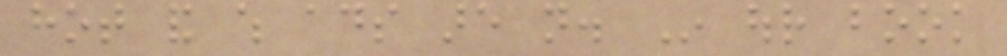hot and which ads are not. In our book
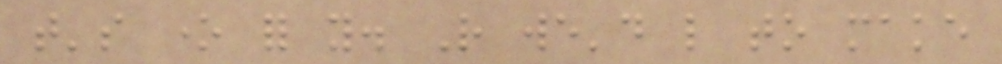that's one for you. Rather we'd like to make
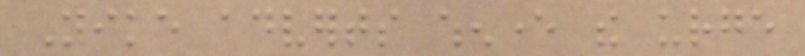Nike adverts whenever the urge
